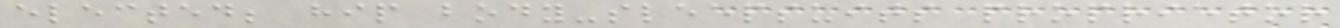elected; hip body-sleepsuits proprietor
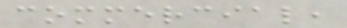commercial,
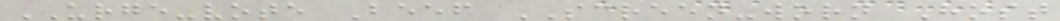URGE-vote Beef SCREEN-worn Host
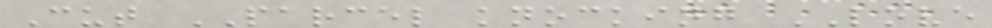Cut PARCEL knocking LOVE
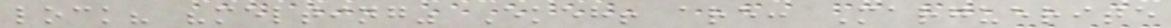lock? "melting" Ekeh! are: Marguerite
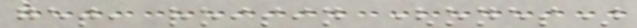get, roisin (ones)
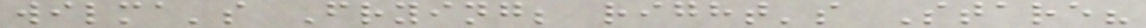wilma's Frying; right's Stare?
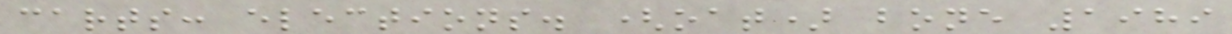carts: elections. (oat) bone 1989
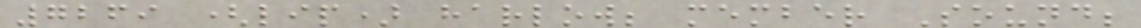7269 (lip) harlow; member Sound;
